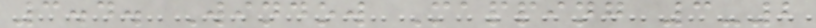3.4. Window Mapping 3-2
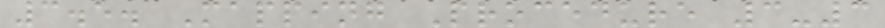3.5. Mapping Procedure 3-3
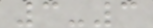3-3
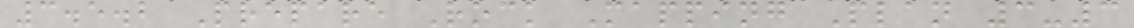3.5.2 Prepare Rock Mapping Plan 3-3
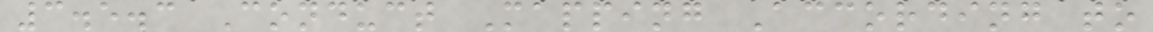3.5.3 Conduct Mapping According to
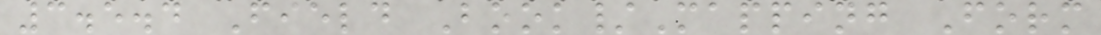3.5.4 Field Book/Mapping Form
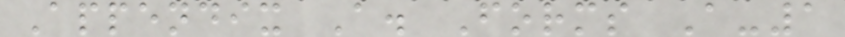Appendix A. Forms A-1
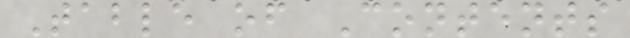Table of Contents
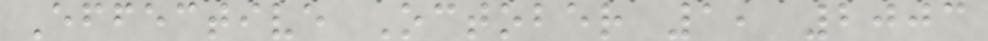Effective October 1, 2003
